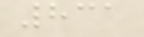831
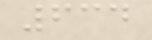634
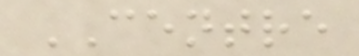CENTRE
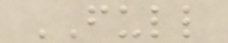FULL
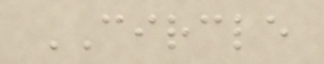CIRCLE
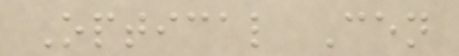Optical Cen
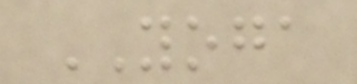YOGA
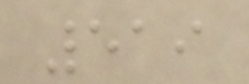519
